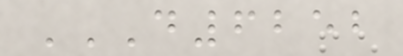D6252
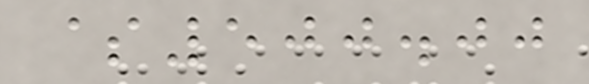$500.00
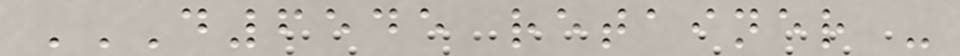D6545 RETAINER -
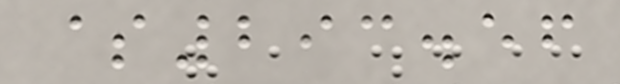$293.56
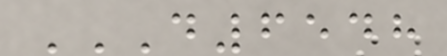D6548
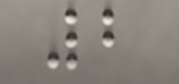2
